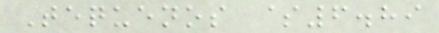Tequenos $6.89
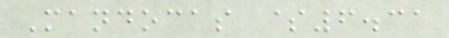Mandocas $6.31
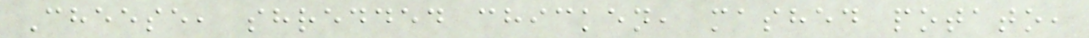Cheese, shredded chicken, mashed potato,
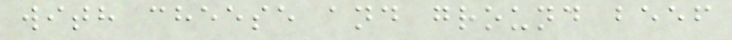with cheese and ground beef
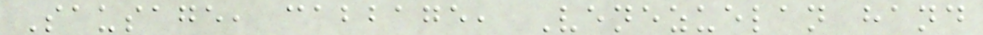Sausage, cabbage, Venezuelan hand
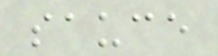sauce
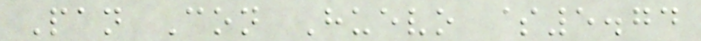Pan Con Huevo $5.74
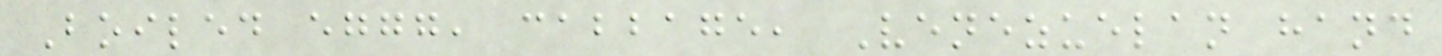Boiled eggg, cabbage, Venezuelan hand
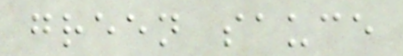green sauce
